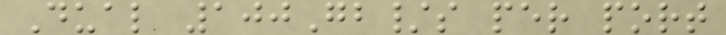Dual 100Gb/s per port
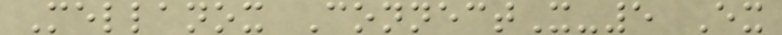Mellanox ConnectX-5 Ex
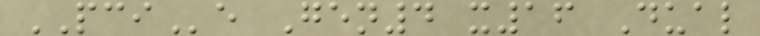PCIe Gen4 x16 Dual
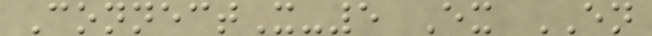ConnectX-5 Ex EN
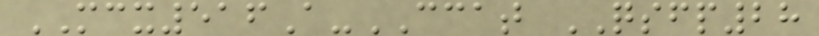MCX516A-CCAT QSFP28
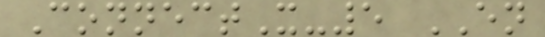ConnectX-5 EN
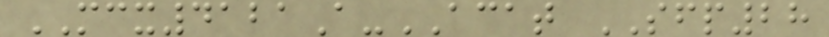MCX4121A-ACAT SFP28
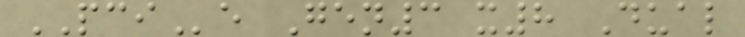PCIe Gen3 x8 Dual
